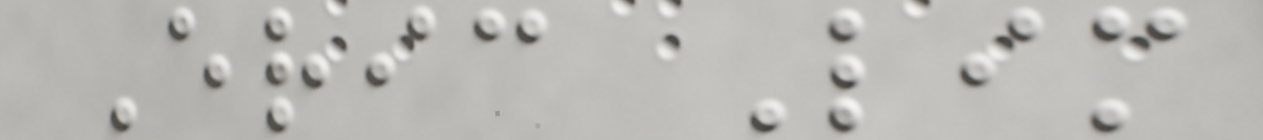Eric Lim
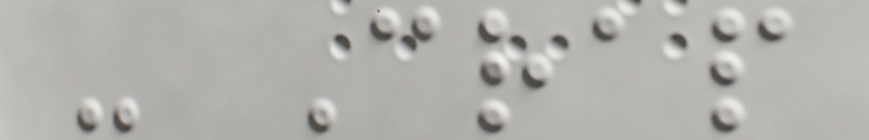- Crap
